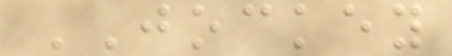JOCKEY
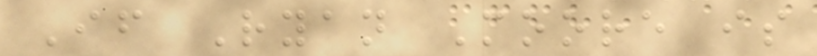If Ryan Moore is
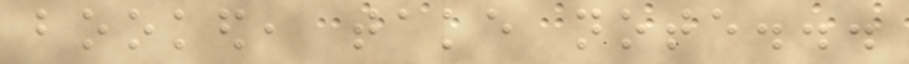booked, take note...
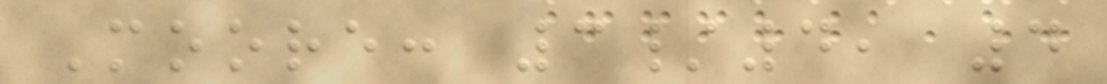Moore: 3/4, 4
